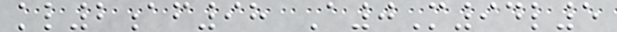kl2af98 A0M94l5
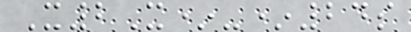X2X*-*24s
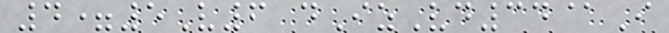4=5V6 dIzVd34@I
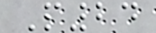P24
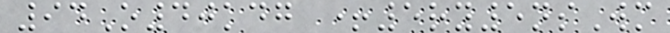94O40kdg +5ry5nsWm
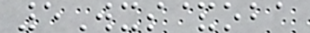5Wxs&oba
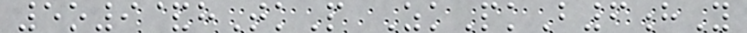5o9&hTkP ZkPkB6hY
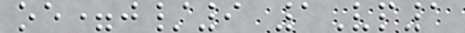oe=j/9 1Vp1
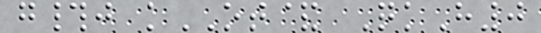g#j kOT& QkH0
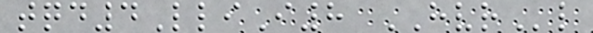tqd4LliI8 HVRl
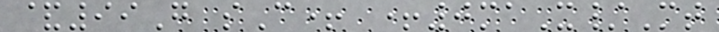&99G sC+ +0maX/Mt
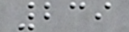239
